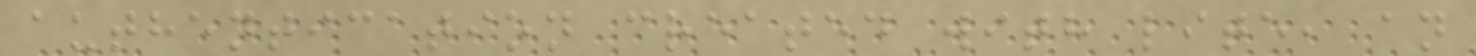authentication created with lite, an
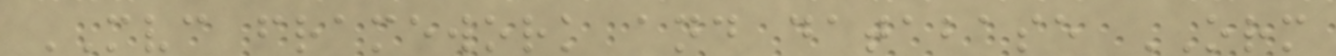MVC framework and database ORM
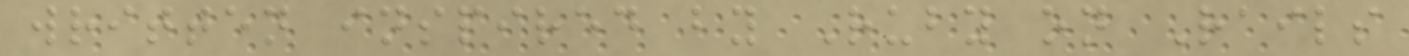written inspired by Ruby on Rails
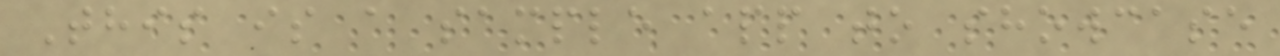This is a sample app to showcase
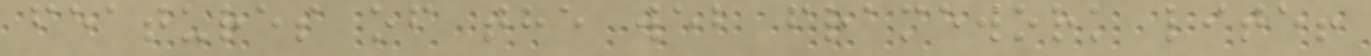features of the web framework lite!
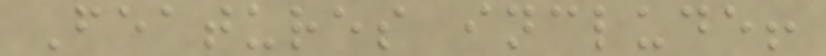Features include!
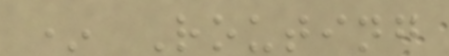* Routing
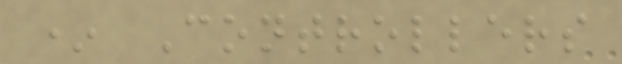* Controllers
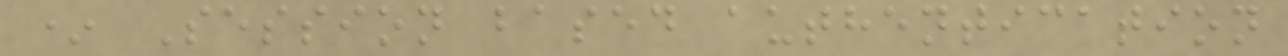* Session based authentication
